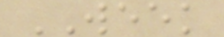WEEK
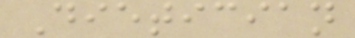Dietician
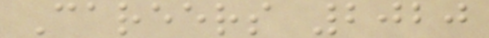Careers 2020
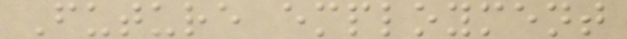Future employment
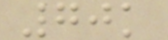70k
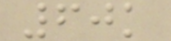60k
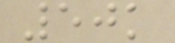50k
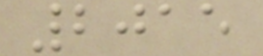2015
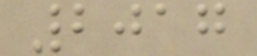2017
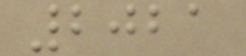2021
